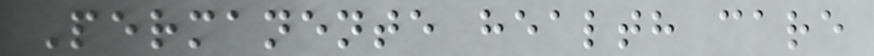Permanente health care
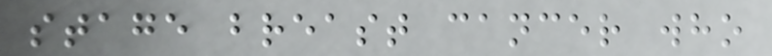stage breast cancer who
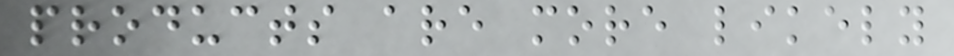products are more likely
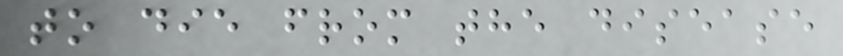to die from the disease
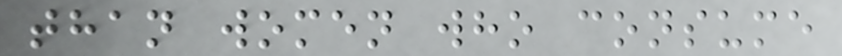than women who consume
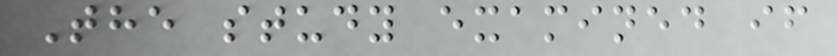The study examined if
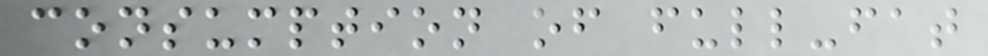consumption of full-fat
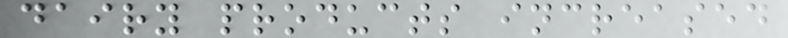dairy products increased
